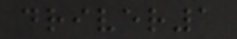driver1
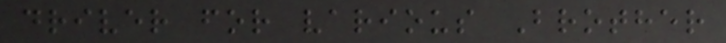driver for various Brother
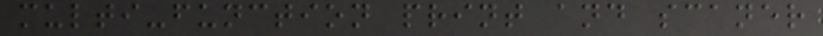multi-function print and scaner
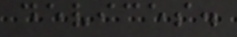devices.
